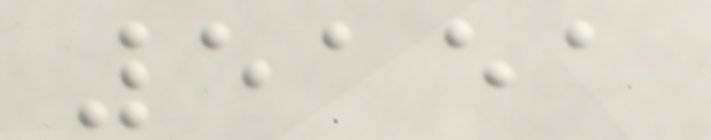5151
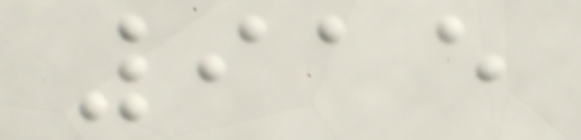915
